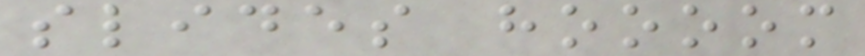slides hoooom
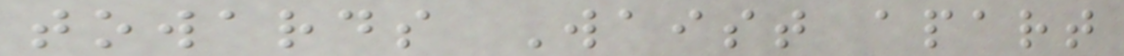towards Waist apart
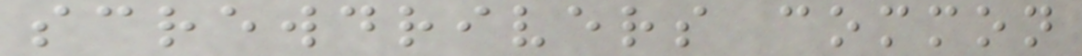screwdrivers common
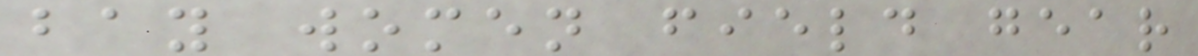bay women field gear
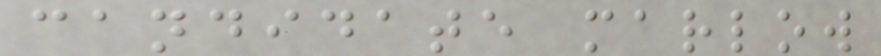candidate marlow
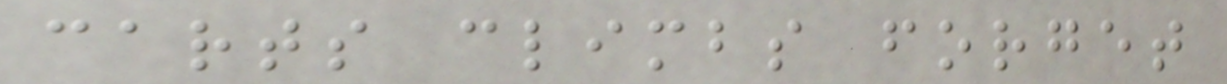carts climbs forget
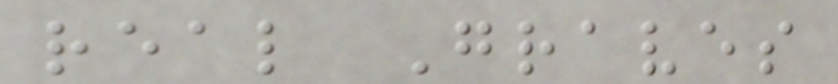real Graves
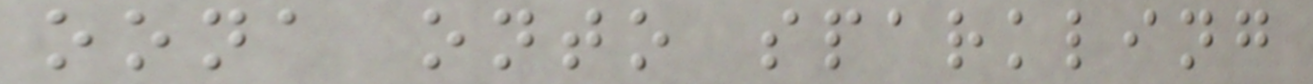oona onto sparkling
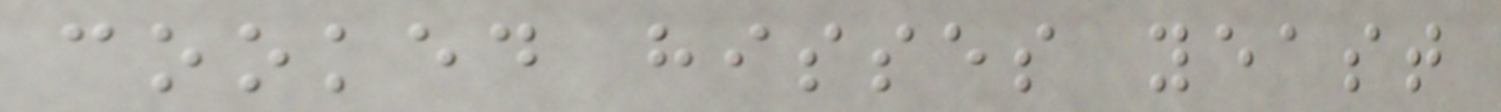cooked hisses yeast
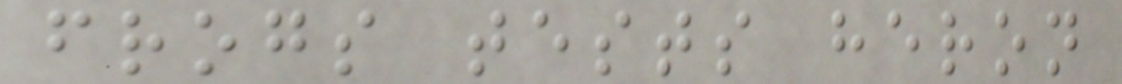frogs tests heron
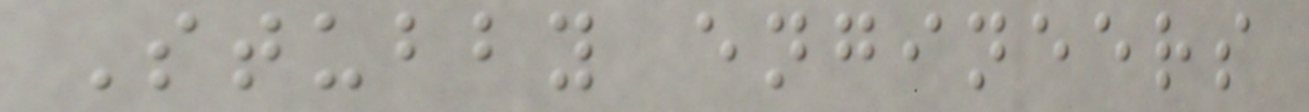Stubby engineers
